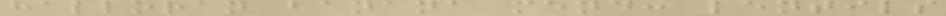halloran banana mend: lentils
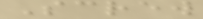Screw
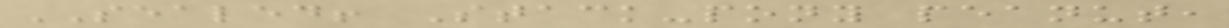SEALED! Stack-pony peanut,
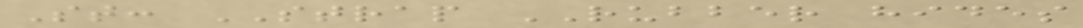St: STRAP RUBBER hides
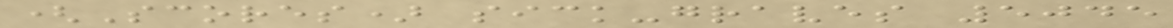(Scores) sick-graves 5045
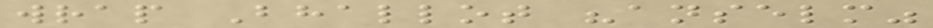wrap Bhallot "anselm"
